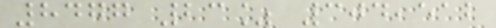8477 23% 304,512
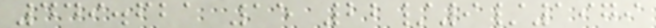449.621 15 22/9/1979
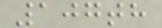107th
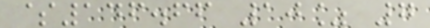$146.66 10% 7
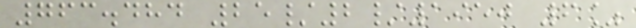763.484 25/2/1950 6%
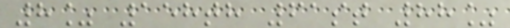8% 158th 61st 88%
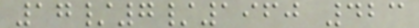17/7/1960 423
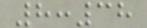8:38
